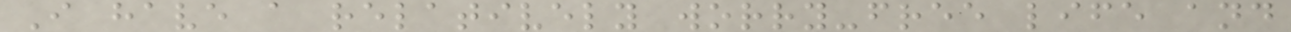I have a relatively worry-free life and
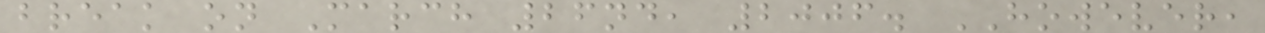break on March 26nd, 2006. HOWEVER,
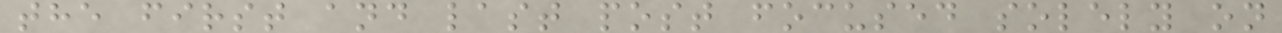the first and last post focused solely on
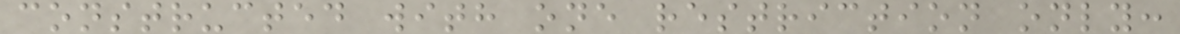constructed with one restriction only:
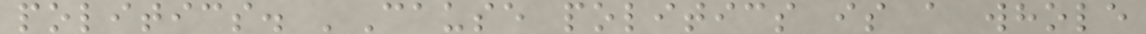politics. 'Cause politics is a whole
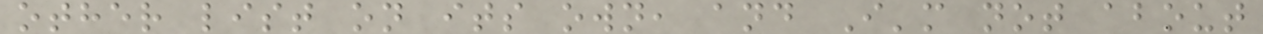other list on its own, and I'm not about
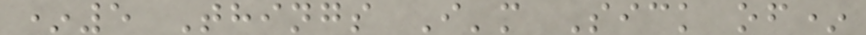*5 Things I'm Sick of*
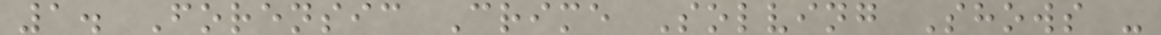1. Forensic Crime Solving Shows -
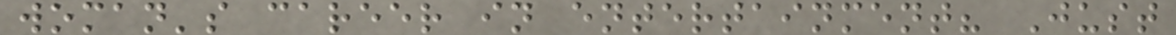woman's career in entertainment? Just
